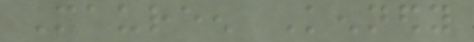Maureen Kennedy
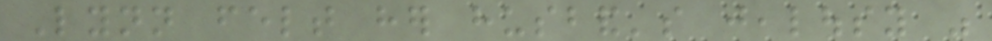Lynn felt her husband's jealousy was
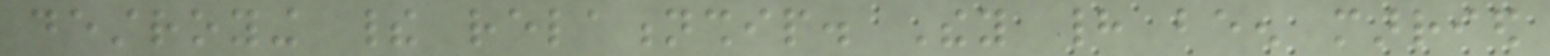destroying their relationship. They had been married
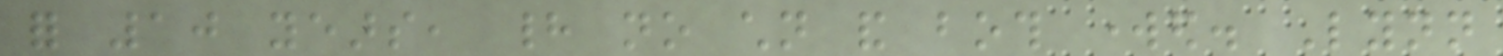for 10 years, had no children and both worked. Lynn
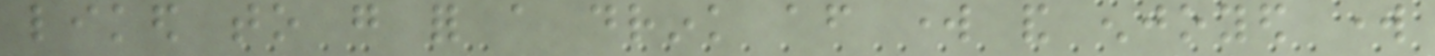liked to go for a drink after work and enjoyed work
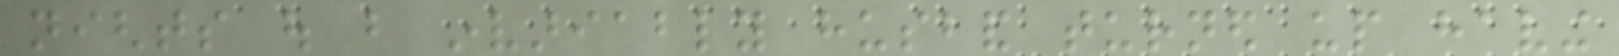nights out but invariably husband turned up having
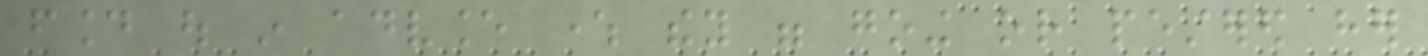found out in advance where they were going or pestered her
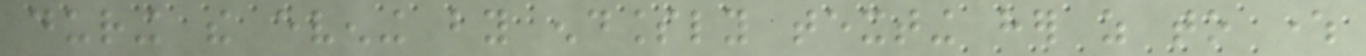during the evening by endlessly texting her as to where
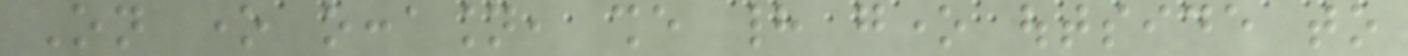On one occasion, she had gone outside to
